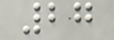27
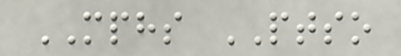MPHS PTSO
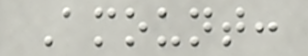Amount:
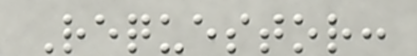Requestor:
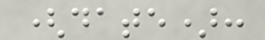(date):
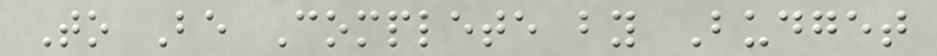To Be Complete by Budget
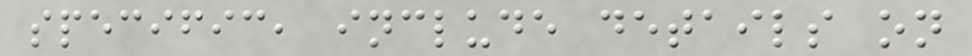specific, include details on
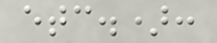etc.):
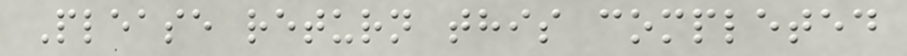Please return this completed
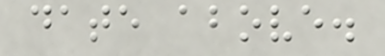date above.
